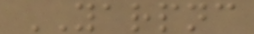YARPNC
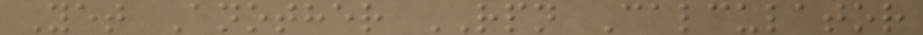Yet Another RPN Calculator
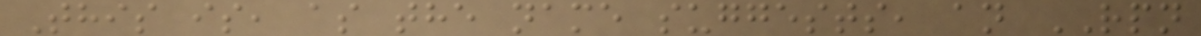This is, as the name suggests, an RPN
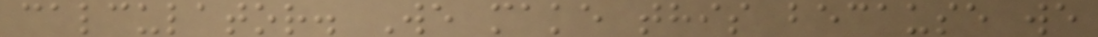calculator. We make this because we
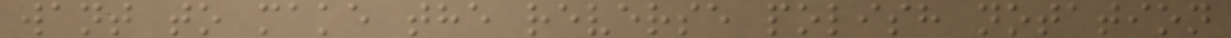want to make the reverse polish notation
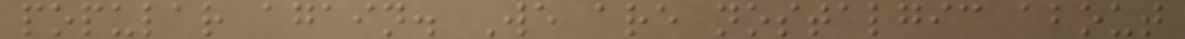popular again. We are nostalgic about
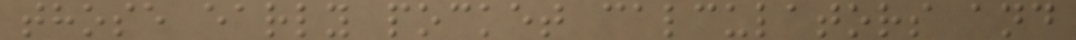those early pocket calculators and
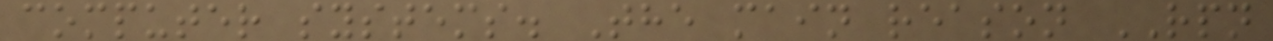computer systems. The main reason RPN
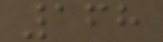168
